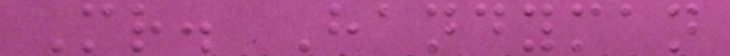Mr. Handyman
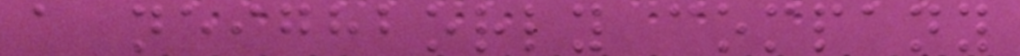a neighborly company
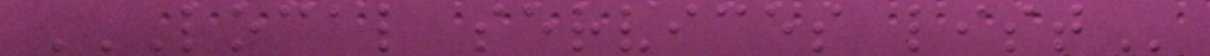LOCAL SERVICES LIST
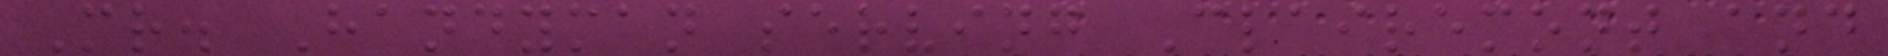Mr. Handyman serving Clairemont and
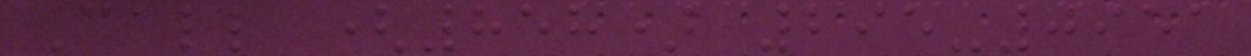Call (858) 295-0951
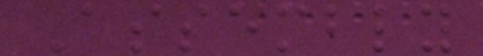Assembly
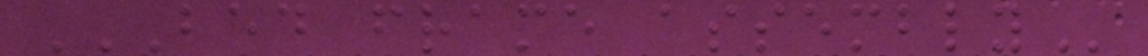BED FRAME ASSEMBLY
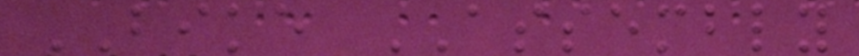BIKE ASSEMBLY
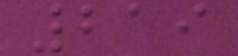219
